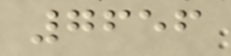7656
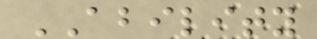ABILITY
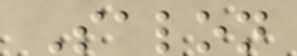Salon
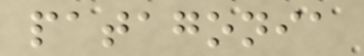patagonia
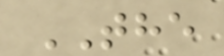THE
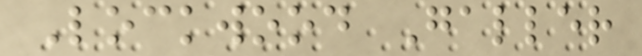Lockwood Galler
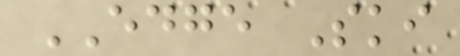EDGE Ski
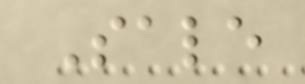Sale
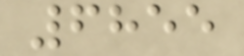6855
